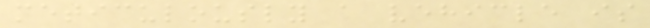meticulously a vehicle is
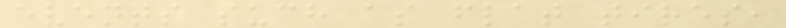events such as flat tires,
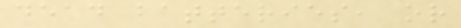dead batteries, or
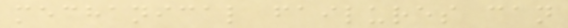mechanical failures can
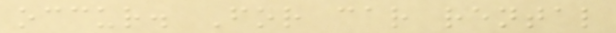occur. For car rental
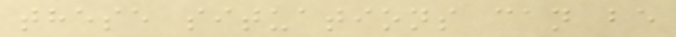these situations can be
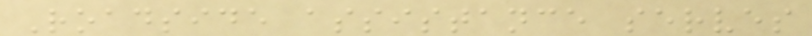Roadside assistance serves
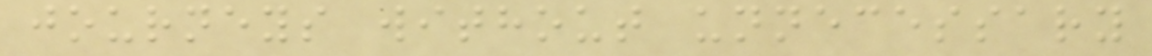journeys without unnecessary
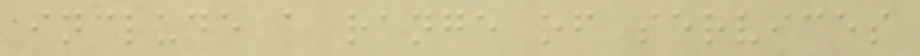include a range of services
